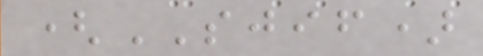(SJIF)
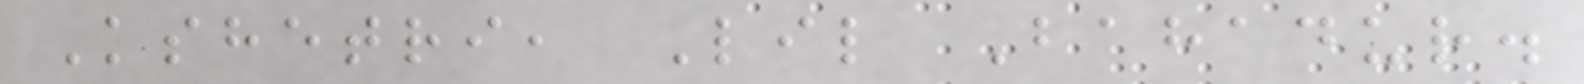Kshetri, Lil Bahadur.
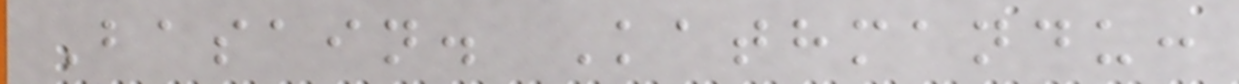Basain. Kathmandu:
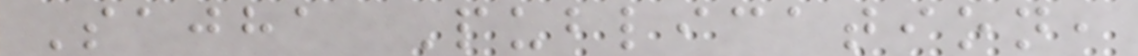Sajha Publication,
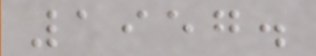1957.
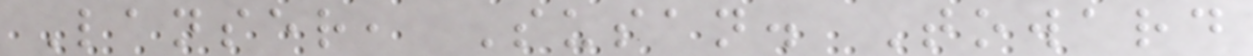Lanser, Susan. Toward
